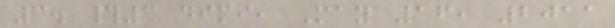3. #3 dimi, May 16, 2011
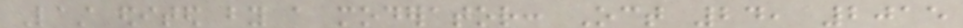Last edited by a moderator: Oct 24, 2015
